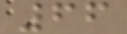66
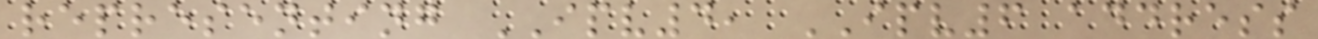representing IPV4, IPV6 address
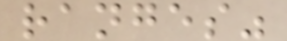ranges"
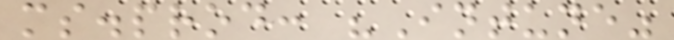ms.prod: "Intune"
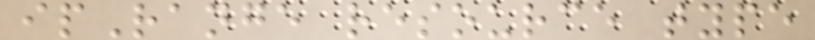ipRange resource type
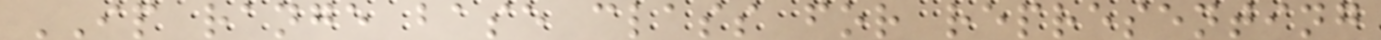IP range base class for representing
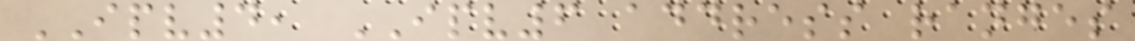IPV4, IPV6 address ranges
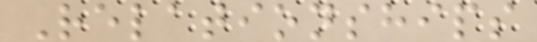Relationships
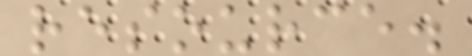resource.
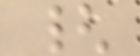{
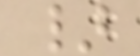}
